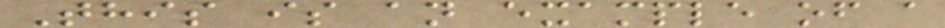This is an example of a
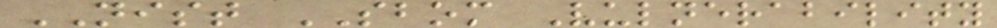NIST SBOM Vulnerability
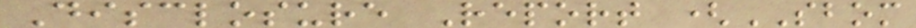Disclosure Report (SBOM
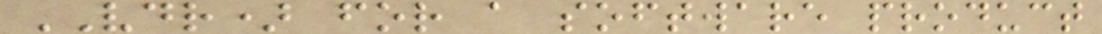VDR) for a software product
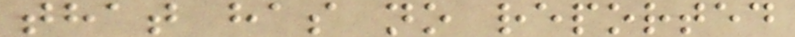that has no reported
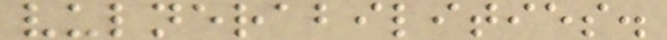vulnerabilities.
